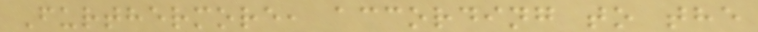Furthermore, according to the
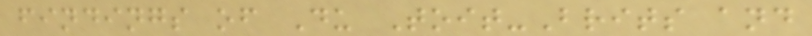findings of Du Toit-Brits and
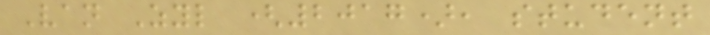Van Zyl (2017), student
